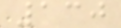130
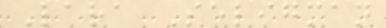Lara Seligman
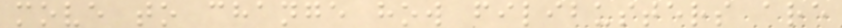move to change how filibusters are
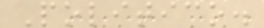Politico.
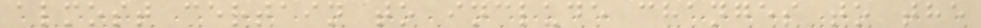almost certain to include changes to the
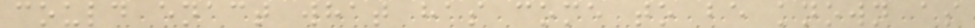could enact what has come to be known as
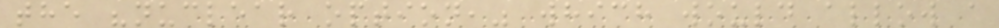the "nuclear option," which would allow a
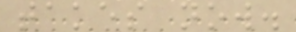takes now.
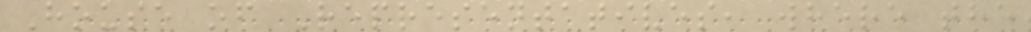House of Representatives, where the
